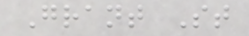Grant St
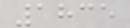1835
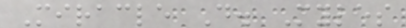Miracle D. Myles
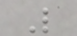L
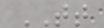TT
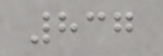837
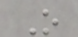O
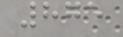875
